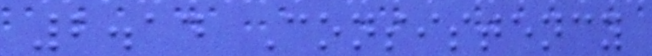2.14 Consistency
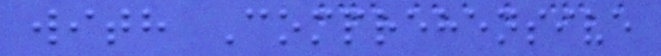with Comprehensive
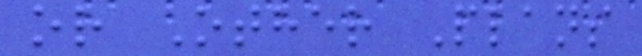or Other Plans
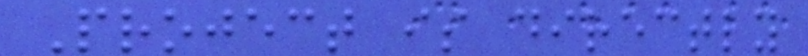Project is directly
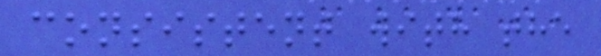consistent with the
